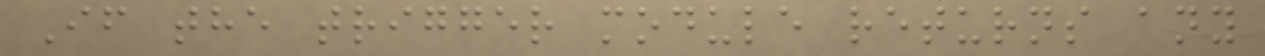If the trigger module returns any
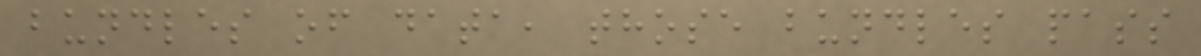bundles of data, those bundles pass
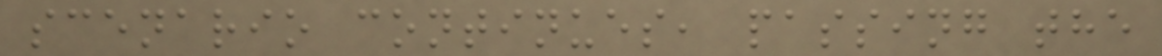scenario continues, passing the
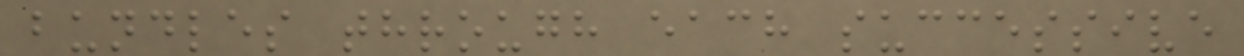bundles through each successive
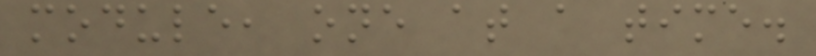module, one at a time.
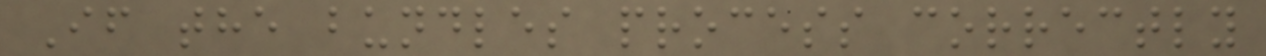If the bundles process correctly
